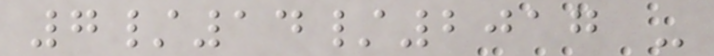7/14/2017 -
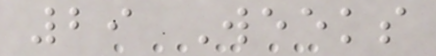29 Weeks
